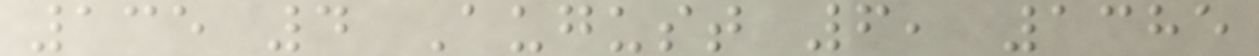135 4 August 6, 1385
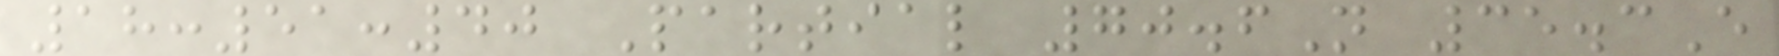18:51:40 Partial 70.6N 35.3E
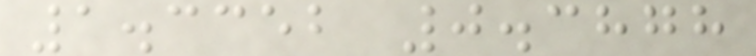1.3352 0.3878
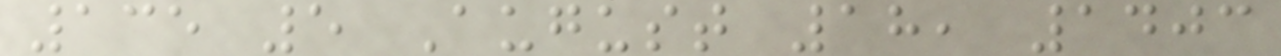135 5 August 18, 1403
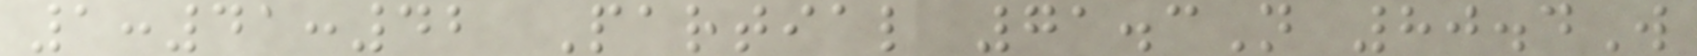1:41:42 Partial 71.3N 80.4W
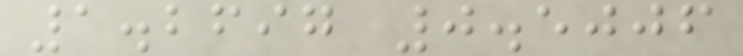1.2697 0.5006
